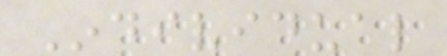Individual
